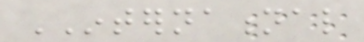INTERNATIONAL
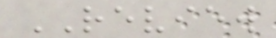REVIEW
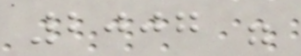2007 were
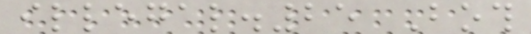illegal.25 Both
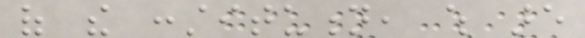of the constitution, which are
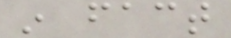in fact
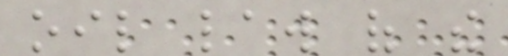oil law of the
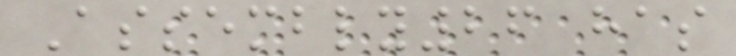Assembly26 has
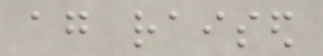again raised
